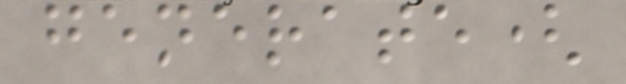generate(
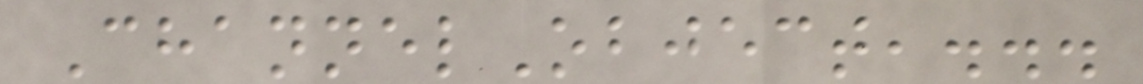ChannelObject,...
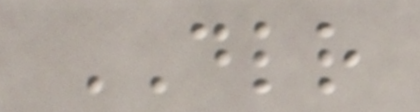DLR
